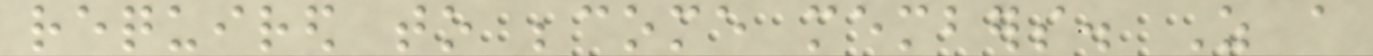required to become members. As a
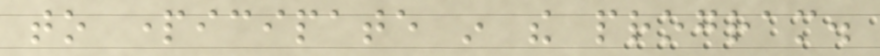to participate in the program.
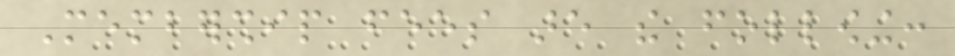Membership fees are the following:
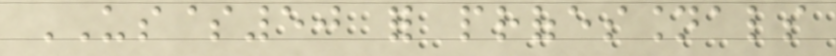US$50 for professionals
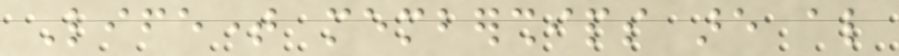Lifetime memberships are also
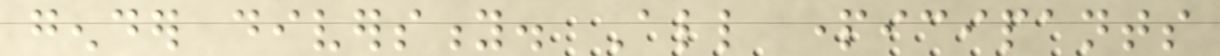gender diversity. All participants
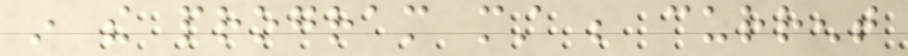in the program must be current
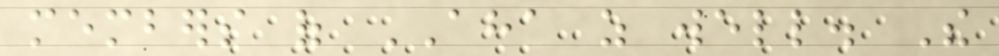members of AHA as well. The
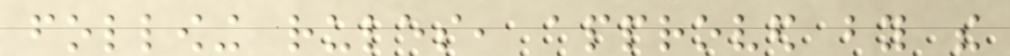following rules, approved by the
